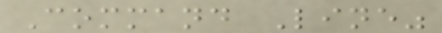Command Line"
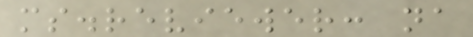ms.reviewer: na
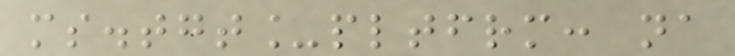ms.tgt_pltfrm: na
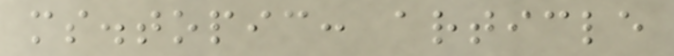ms.topic: article
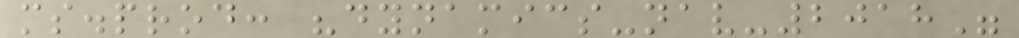ms.prod: "dynamics-nav-2018"
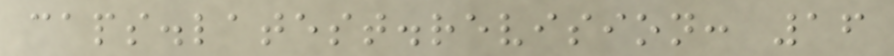caps.latest.revision: 16
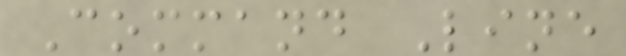Command Line
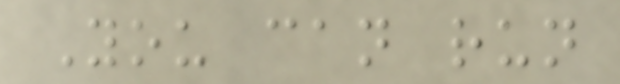You can run
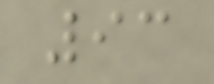93
